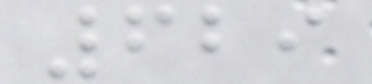629
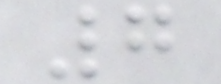7
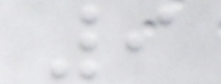9
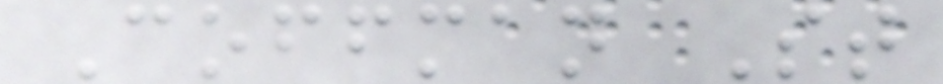Coffman St
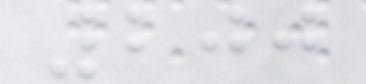200
